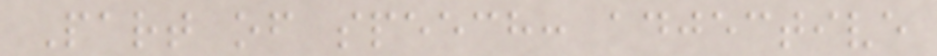Part of speech: adjective
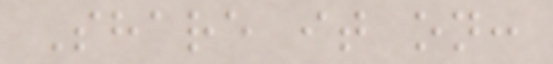Share it on:
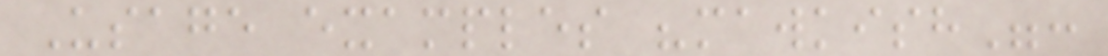Usage examples "mawkish":
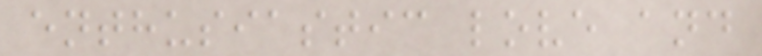enthusiastic love and
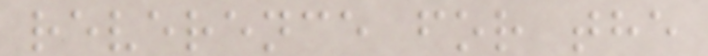reverence for the
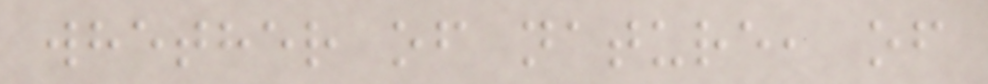whether of nature, of
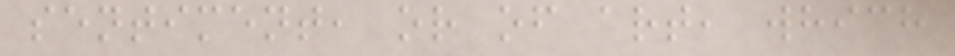sentiment, or of art, which
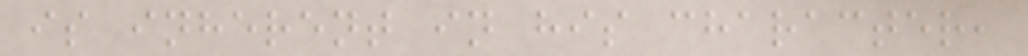is inherent in his character,
